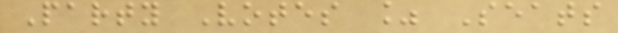Party Votes % Seats
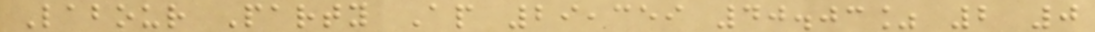Labour Party Ap 29,359 40.03% 2 0
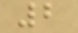2
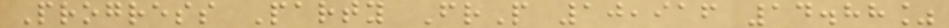Progress Party FrP 10,916 14.88%
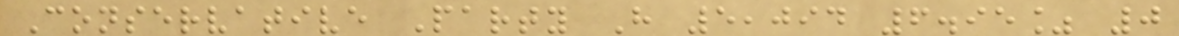Conservative Party H 5,094 6.95% 0
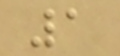1
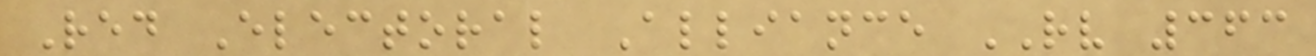Red Electoral Alliance RV 363
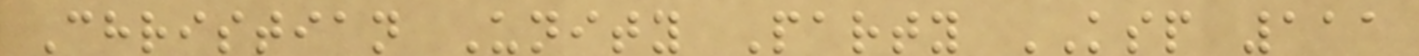Christian Unity Party KSP 111
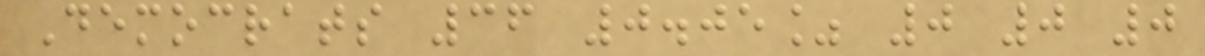Democrats 36 0.05% 0 0 0
